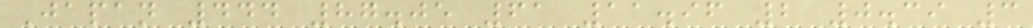Japan 444 87.05 61 11.96 2 0.39 3
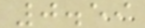0.59
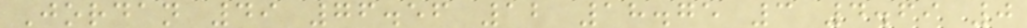Jordan 49 76.56 12 18.75 3 4.69 0
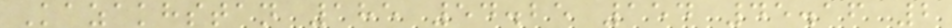Kazakhstan 185 54.25 154 45.16 2
